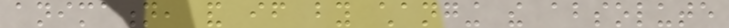animation, and if by changing the absolute
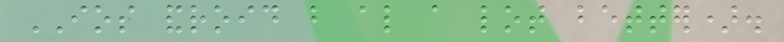IOS android but also a lot better).
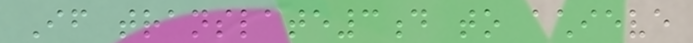If translate3d to achieve
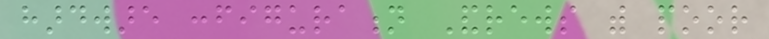hardware configuration Andrews with poor
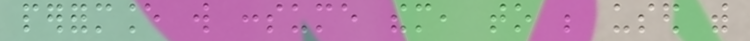performance will consume them, to be used with
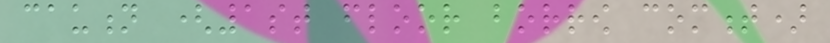caution (1st floor borrow comment)
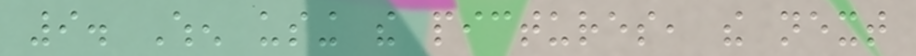9. When using the pictures, the next
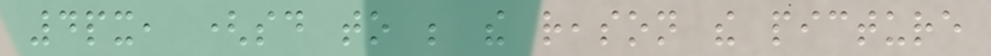4px, (said to be the reason the picture
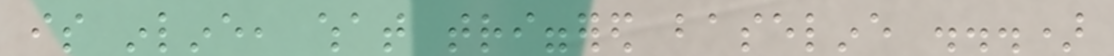is inline, what triggered baseline ...)
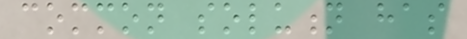common solution has
